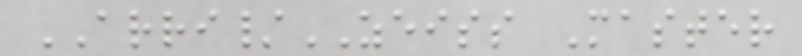ARRI/ZEISS Master
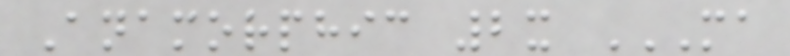Anamorphic 2x MA
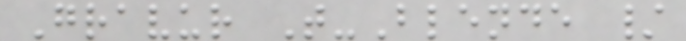Gravur T-Blende /
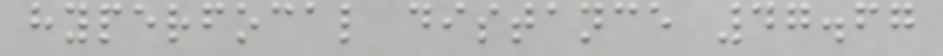hyperfocal distance 47.67
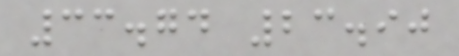33.74 23.90
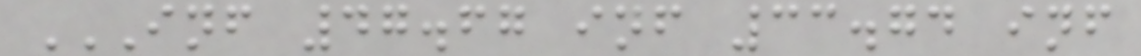INF 47.67 INF 33.74 INF
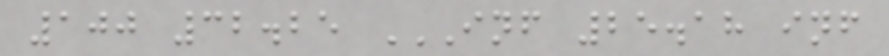100 32.25 INF 25.18 INF
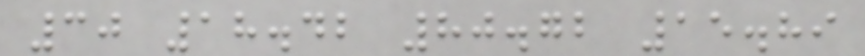30 18.42 80.72 15.89
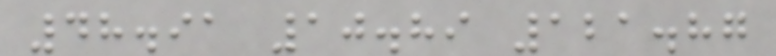48.91 10.89 121.87
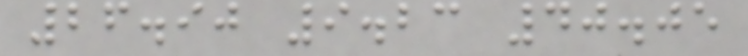26.90 9.23 40.05
